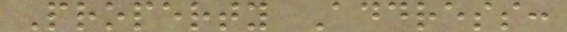Property Address:
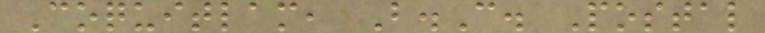Coquitlam, B.C. Postal
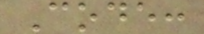Code:
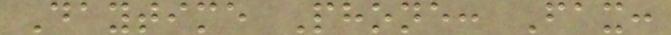Daytime Phone: Fax:
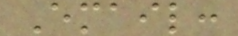Email:
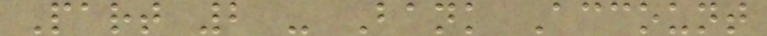Part 2 - Bank Account
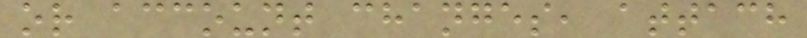or account changes, attach
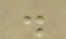.
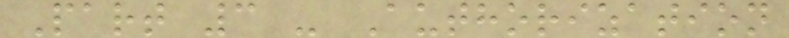Part 3 - Authorization
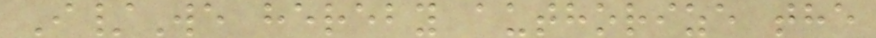I/We hereby authorize the
